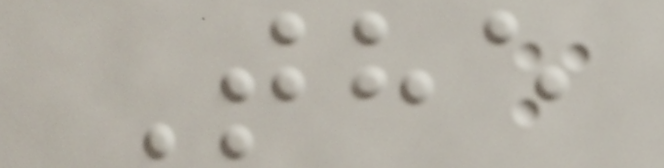The
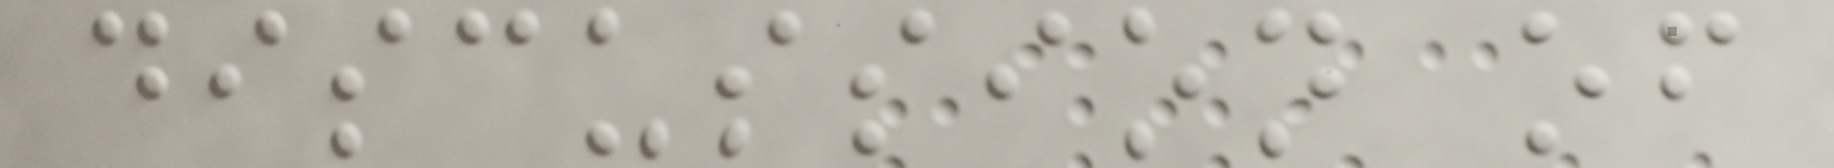discussion of
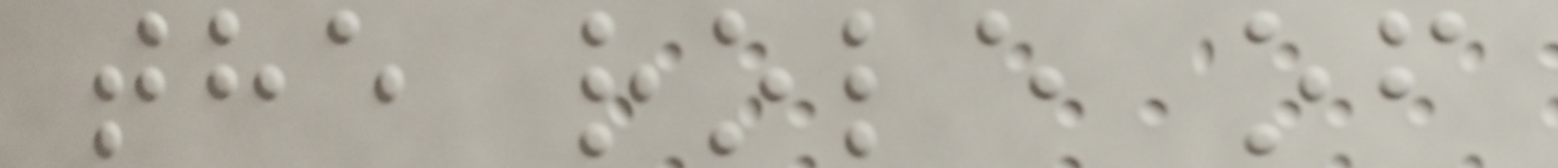the role of
